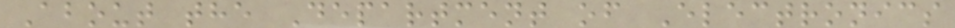About the Department of Electronics
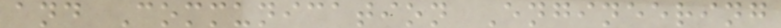and Communication Engineering
